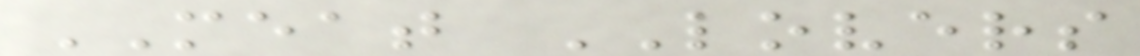MEAT LOVERS
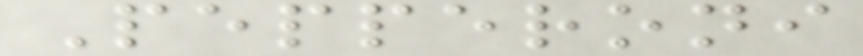Pepperoni
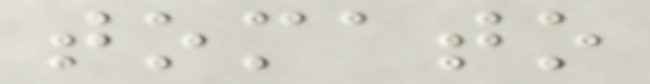tomato
